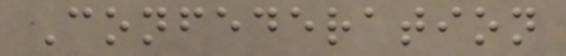Confederation
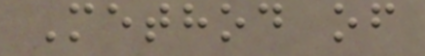Method of
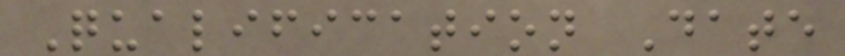Qualification Date
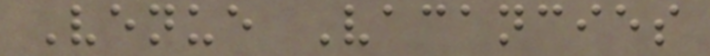Venue Vacancies
